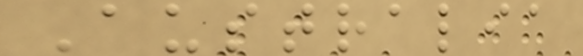Australia
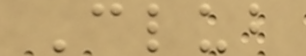Club
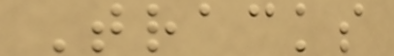Tracks
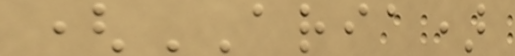(ARIA)
